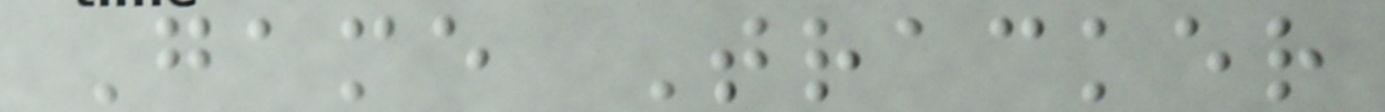Game Tracker
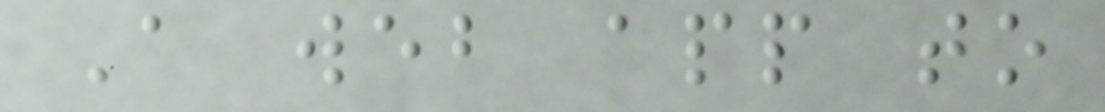A web app to
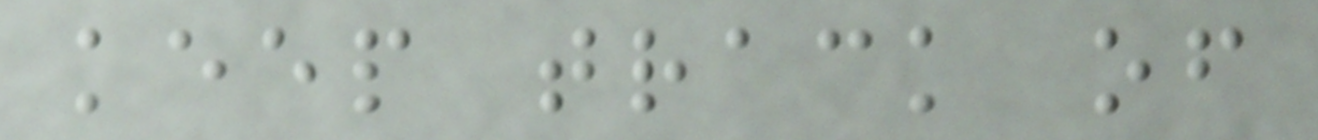keep track of
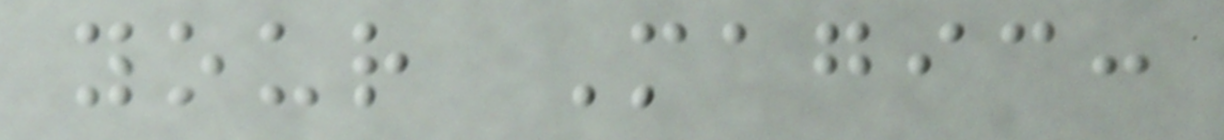your Magic:
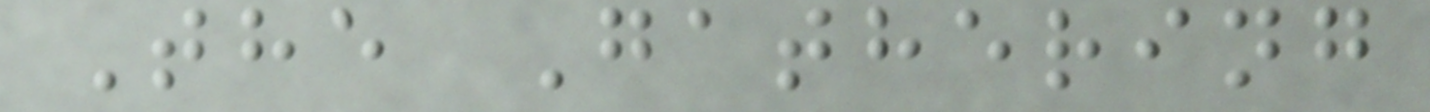The Gathering
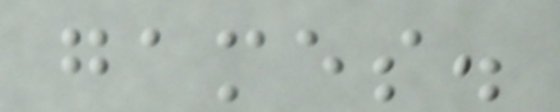games.
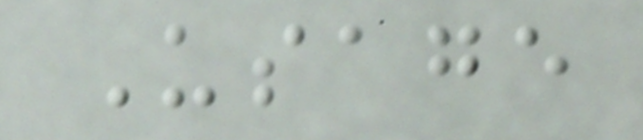Usage
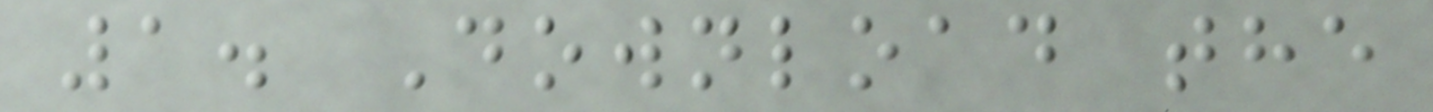1. Download the
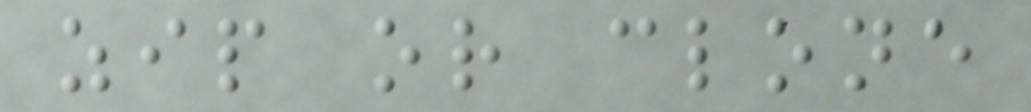zip or clone
